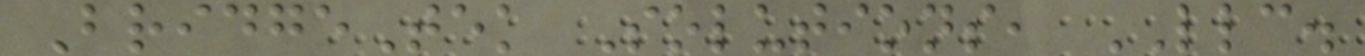BridgeTek Solutions, LLC.
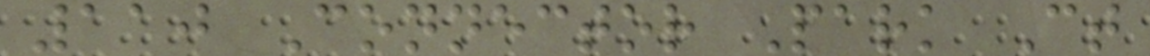110 Connector Park Ct
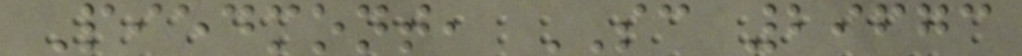Piedmont, SC 29673
